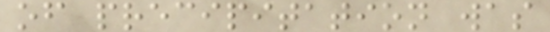of precipitation was
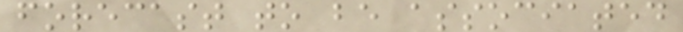forecast to be associated
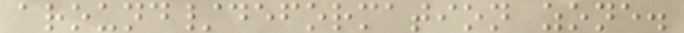around/deformation zone.
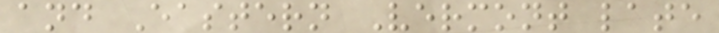and Eastern Vermont late
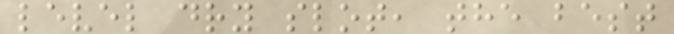level dry slot, the best
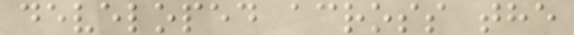developed across the
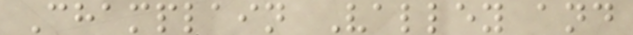Champlain Valley and
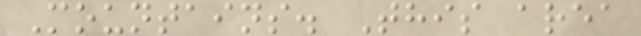Mountains. This area
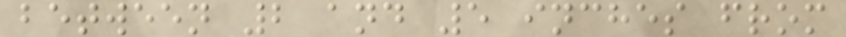between 2 and 5 inches from
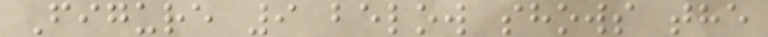Figure 9 below shows the
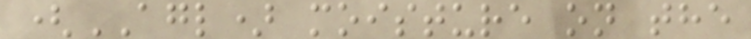(AGL) moisture on the
